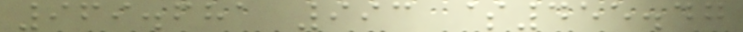969.681 993 $455.47
